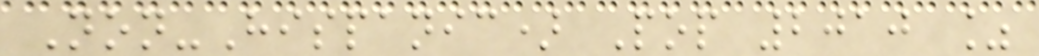Non-Hispanic) Pop 2010 %
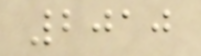2010
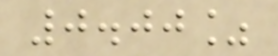0.00%
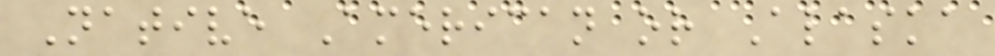Native American or Alaska
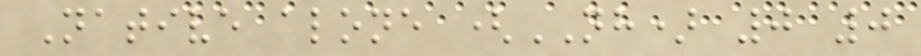Native alone (NH) 0 0
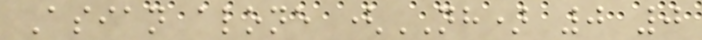Asian alone (NH) 0 0
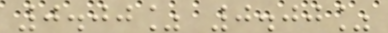0.00% 0.00%
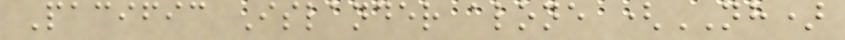Pacific Islander alone (NH)
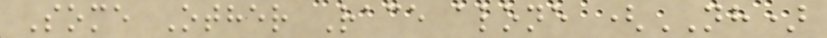Some Other Race alone (NH)
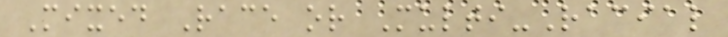Mixed Race or Multi-Racial
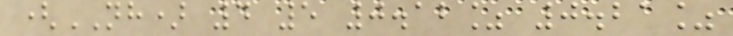(NH) 4 5 0.12% 0.21%
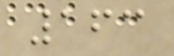163
